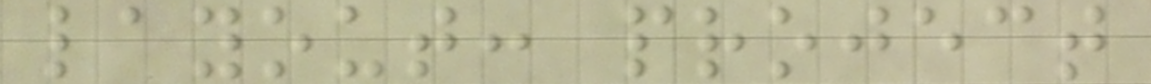layout: project
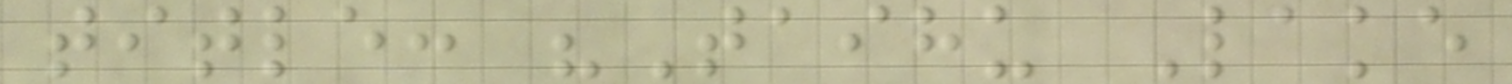title: "Taihu Lake
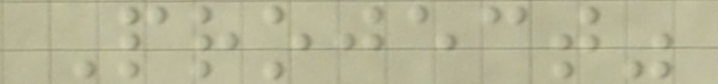Project"
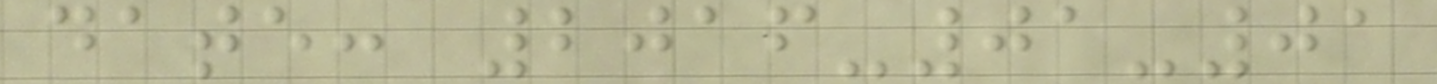date: 2016-01-01
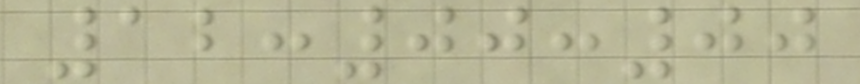12:00:00
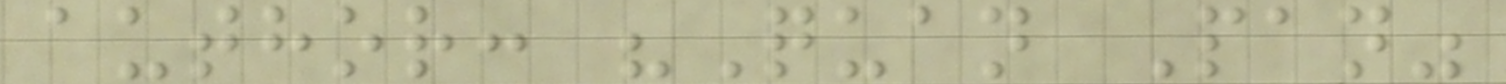author: "Quan Pan"
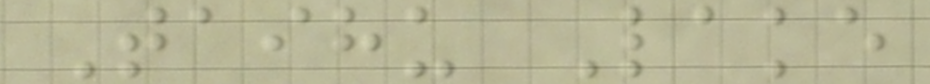Taihu Lake
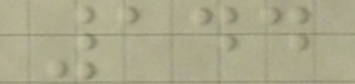144
